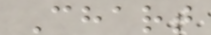Chart
